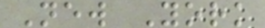New York
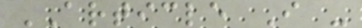ARTICLE I -
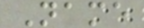Name
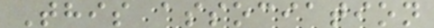This association
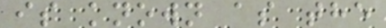is known as the
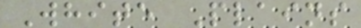White Plains
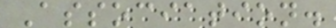Association.
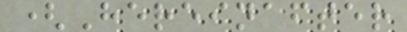(Hereinafter
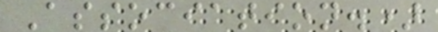Association.)
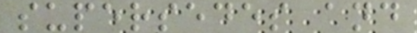supersedes and
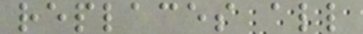replaces all
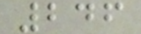246
